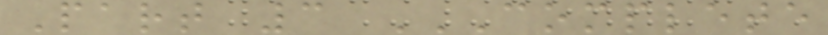Part 3 COMPLETE
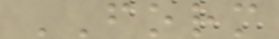FORM
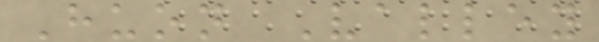Huon Valley
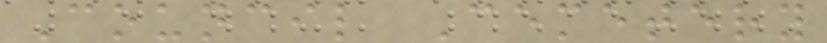Council Cemetery
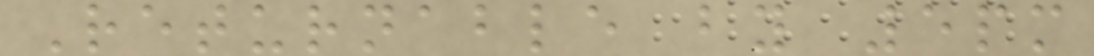Returnable by 5pm
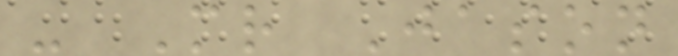- Mr Jason
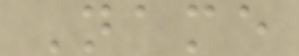Name
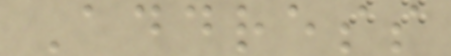Address
